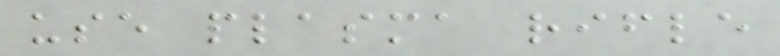use plasma rifle
